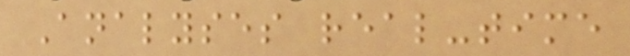Analyses real-time
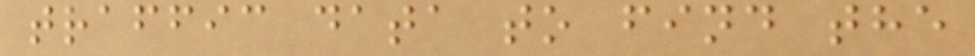traffic data to find the
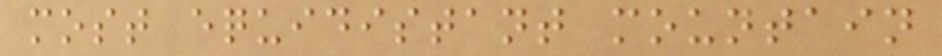most equidistant mountain
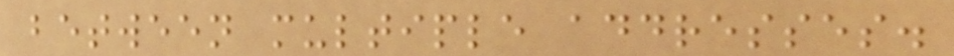between multiple addresses.
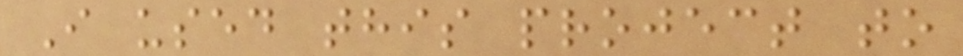I used this project to
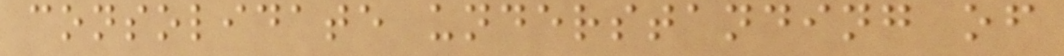consolidate understanding of
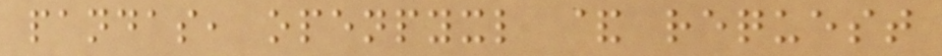pandas, openpyxl & request
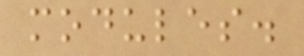modules.
